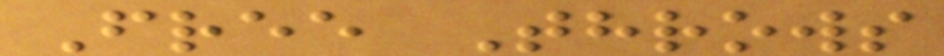Free Throws
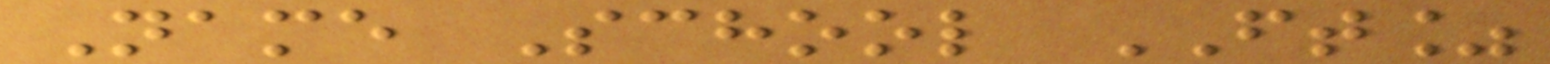Name School FT%
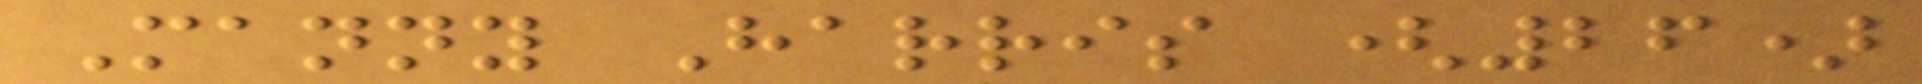Manny Harris (26)
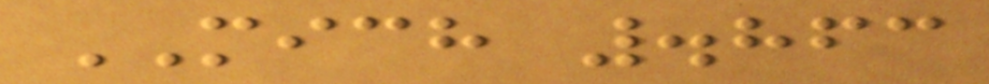MICH .863
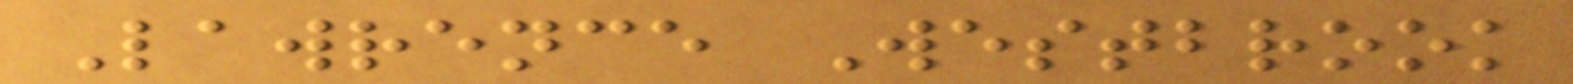Lawrence Westbrook
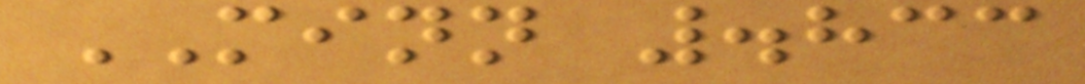MINN .833
